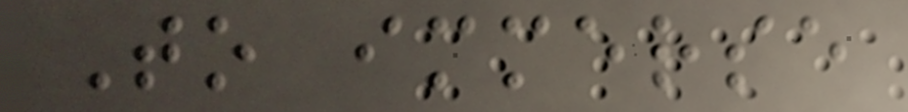To immerse
